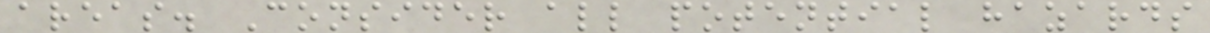areas. Consider all potential hazards
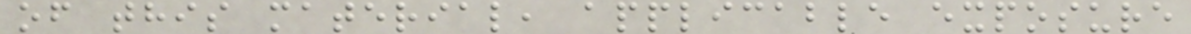of this material, applicable exposure
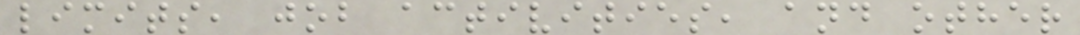limits, job activities, and other
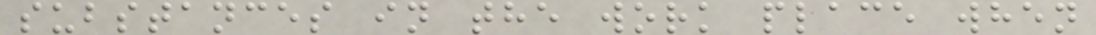substances in the work place when
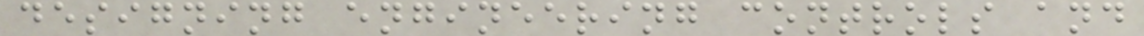designing engineering controls and
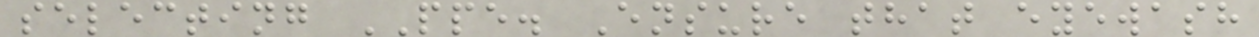selecting PPE. Ensure that eyewash
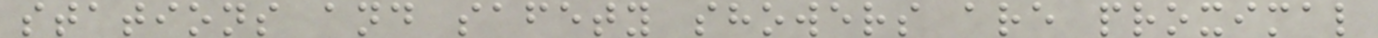stations and safety showers are proximal
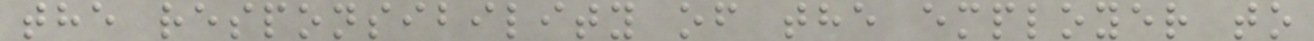the responsibility of the employer to
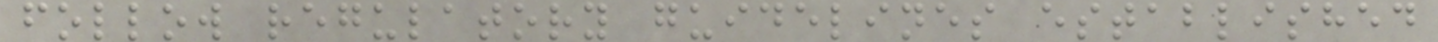follow regulatory guidelines established
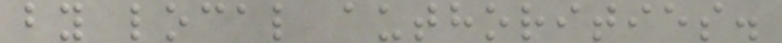by local authorities.
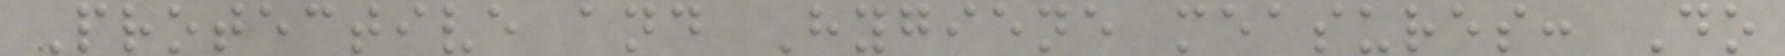Protective and Hygiene measures: Do
